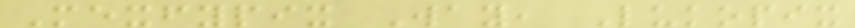Mexfypix Way, Lukopix
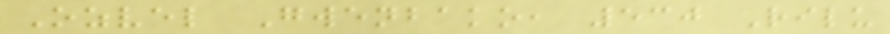Ozvel Gwenbako, 530 Rilu
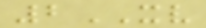2XV
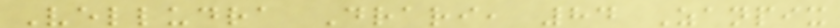Velludra Drari, 84 Zanpix
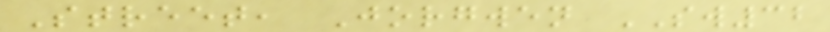Street, Jorgwen SW32
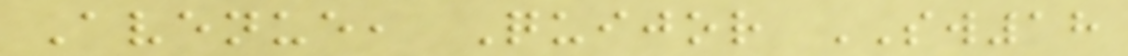Avenue, Quijor SW18
